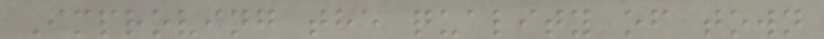Improving the quality of town
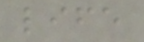life
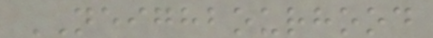NEIGHBOURHOOD
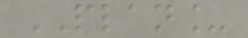PLAN_
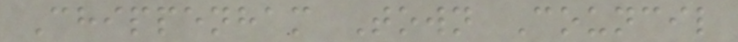Chippenham Town Council
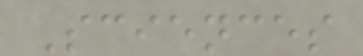Sciences
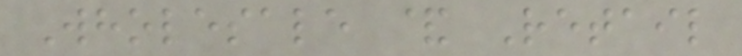Wholesale & Retail
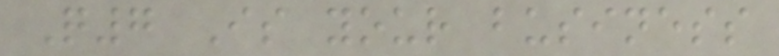Q7 Is your business
